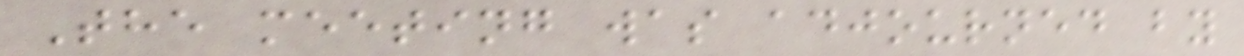The meeting was adjourned by
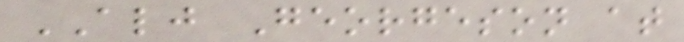ALJ Georgeson at
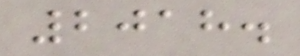2018.
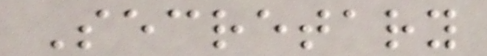Secretary
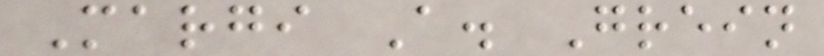Margi A. Grein
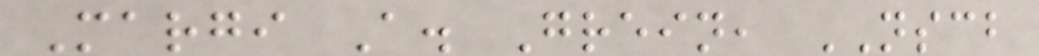Margi A. Grein, NSCB
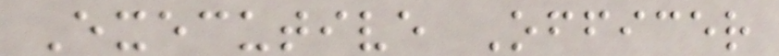Executive Officer
